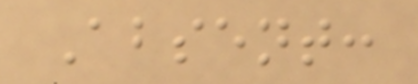Absent:
